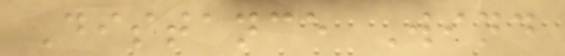Distance Wind
